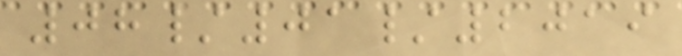08/01/2019
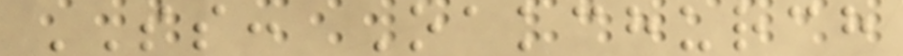SS: Oakchurch
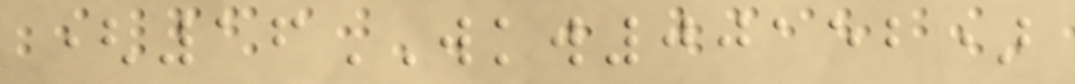(16WKW00152)
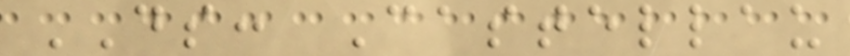DS: Castellau
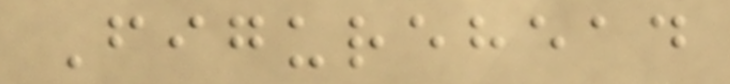Figurehead
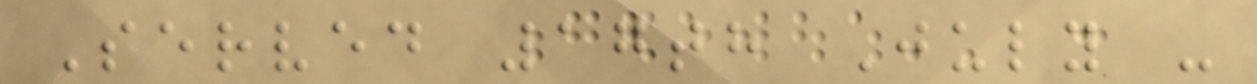Served 17th July -
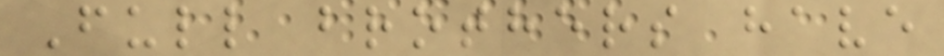Full brothers have
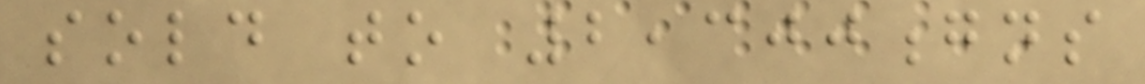sold to 2,300gns
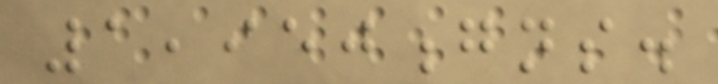1,950gns.
